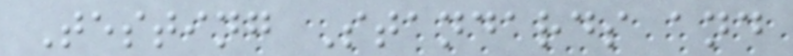Testing Standards and
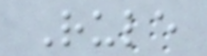Rule
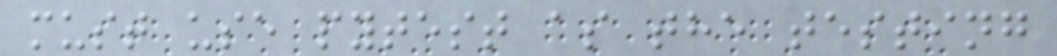must use pytest as the testing
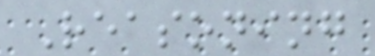Reasoning
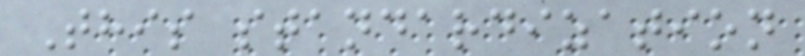This standardization
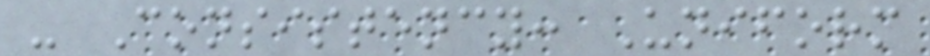- Consistency: Uniform
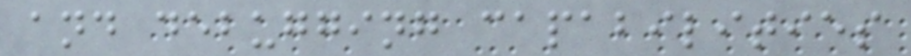and debugging capabilities
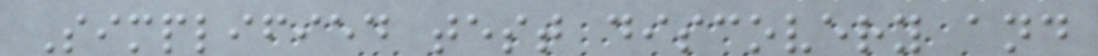Simplified test discovery and
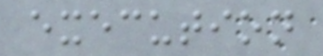execution
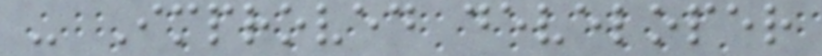- Improved developer
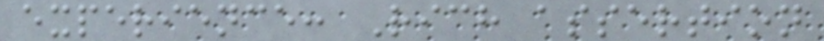experience: Rich assertion
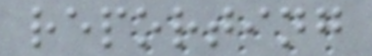reporting
